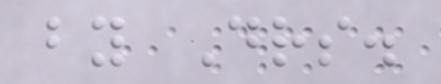by Drs.
